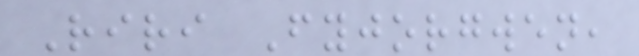Riri Fyjorgwen,
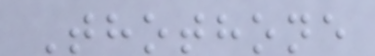Thothone
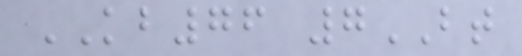KB76 7BT
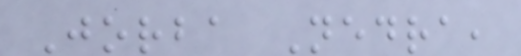Jorba Nedra,
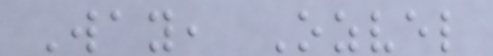Way, Ozvel
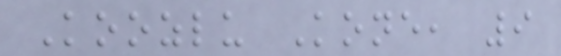Koozlu Kone, 9
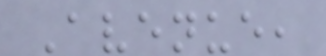Avenue,
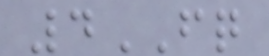4FQ
